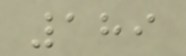189
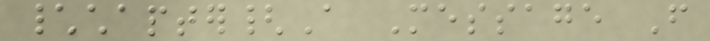\chapter{A Message From
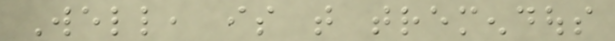Well, is that tremendous
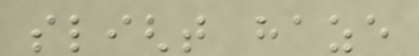slight haze
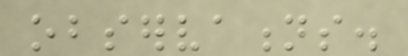observations.
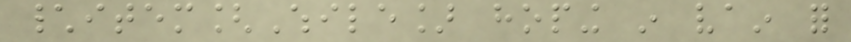\item[While] hoping in vain for
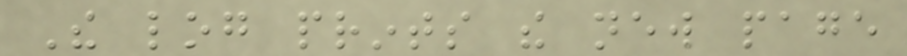The log prints the new page
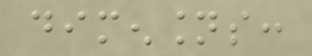dimensions:
